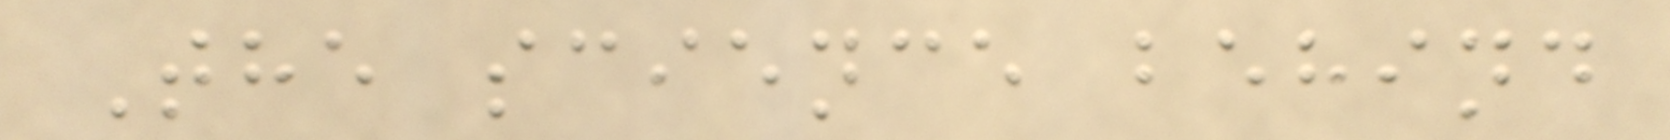The science behind
